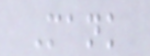Mank
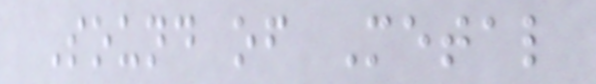Sound of Metal
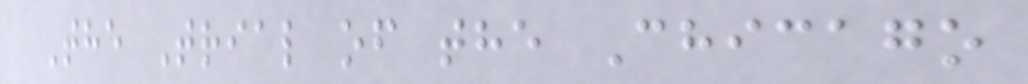The Trial of the Chicago
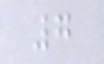7
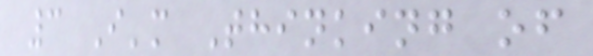3 I'm Thinking of
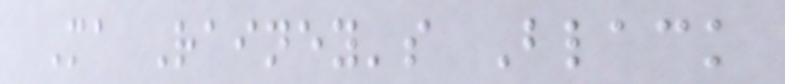Ma Rainey's Black
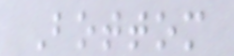Bottom
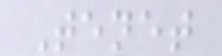Tenet
